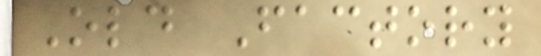Old Factory
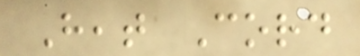Heat Cord
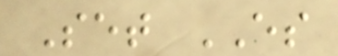Set ES
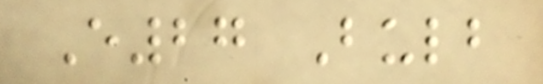E27 Bulb
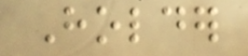Holder
